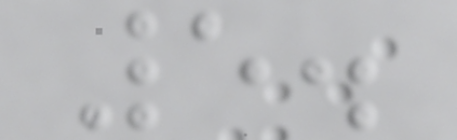5.
